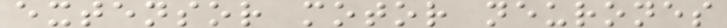extensor motor neurones
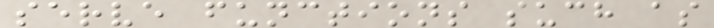serve functions such as
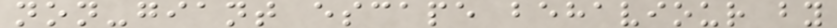non-giant escape behaviour by
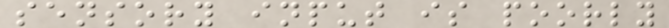sensory input is poorly
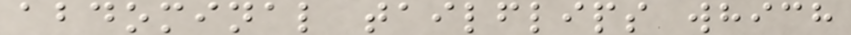abdominal tailflips which
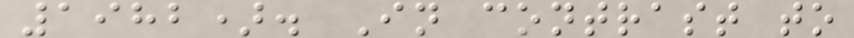1982). In contrast to
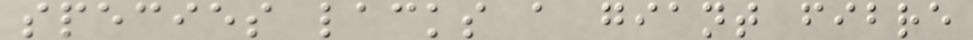species lacks a giant fibre
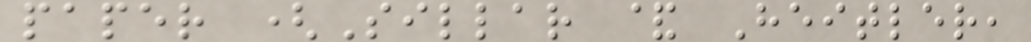paper (Sillar & Heitler,
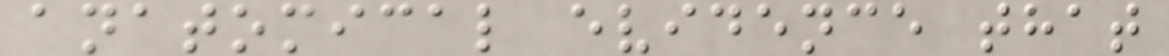anatomical evidence that
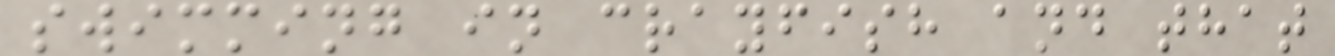swimming in crayfish and that
